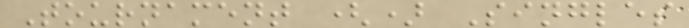Tournament () Singles
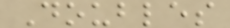Doubles
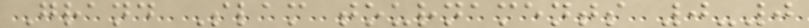Grand Slam tournaments 0-0
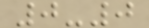0-0
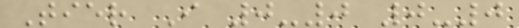Tier I 0-0 0-0
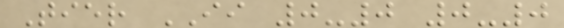Tier II 0-0 0-0
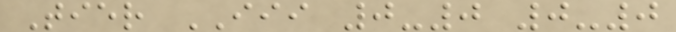Tier III 0-0 0-0
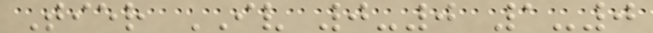Tier IV 0-0 1-0
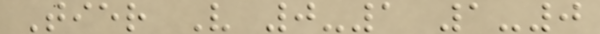Tier V 0-1 1-0
